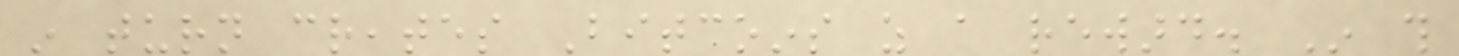in turn creates Bitcoins as a reward. In this
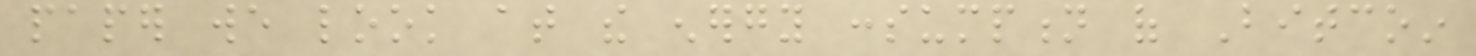paper we look at the energy consumption of Bitcoin
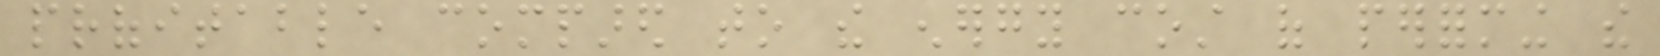profitable compared to the energy cost of performing the
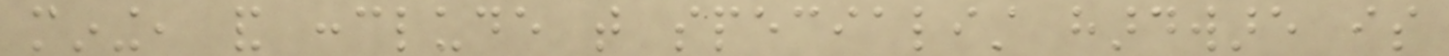mining, and conclude that specialist hardware is
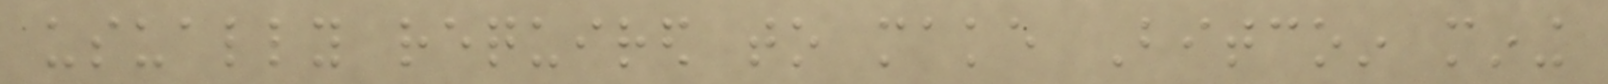usually required to make Bitcoin mining
